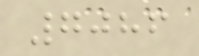7086
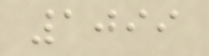1099
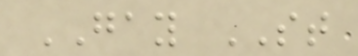GAY ST
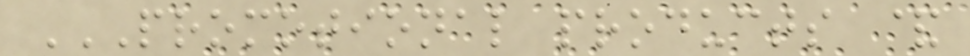PROMOTIONAL PRODUCTS &
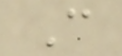C
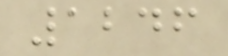1246
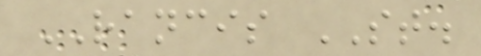RANCIS ST.
